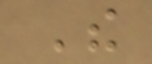The
